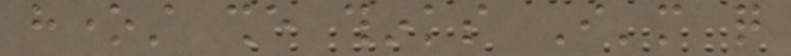honest she thinks I'm quite
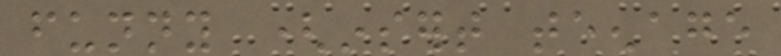funny (insert teenage
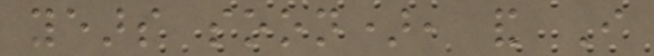years soon), and I
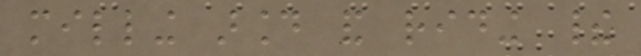milling around and riding their
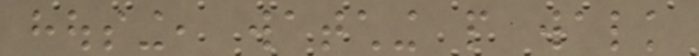housing, watching people walk
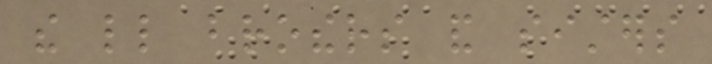the little brothers and sisters
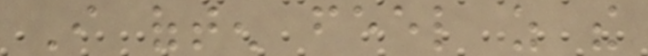I often feel as the
